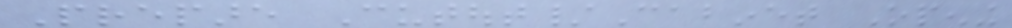Prepare Cutout/Cabinet Opening
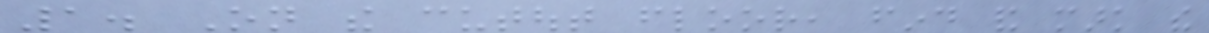1. On the cutout floor, find and mark the
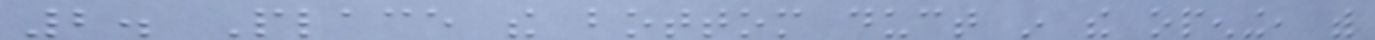2. Place the bottom duct in the opening, with
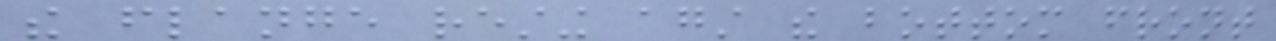the flange resting against the bottom front
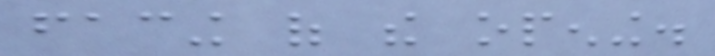facing of the opening.
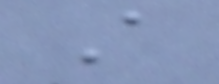A
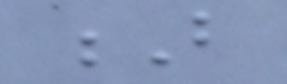B
